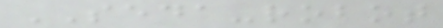SEDA-robot
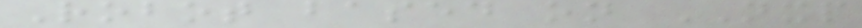Robot based on NXP
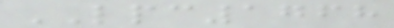LPC1768
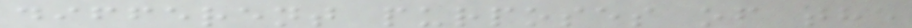different purposes of the
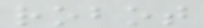robot
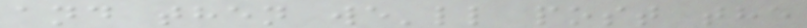and then we'll post the
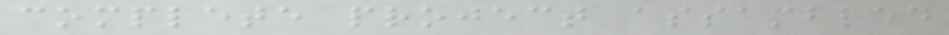complete project assambled
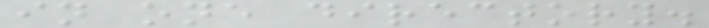in one directory.
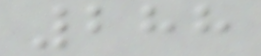288
